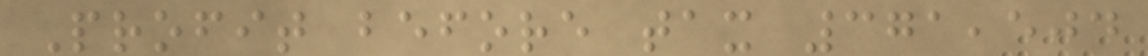Profit before tax 371,504
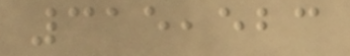315,523
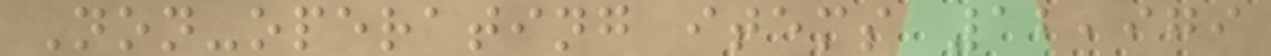Non-operating items 12,979
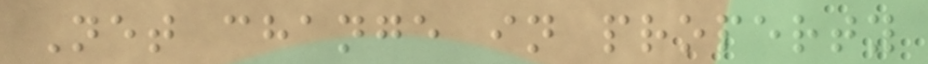Net change in property
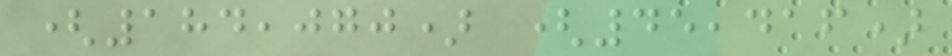(184,070) (45,416)
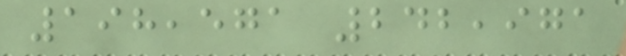198,571 242,971
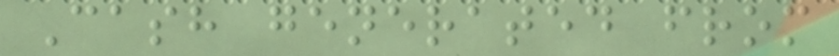Cash generated from
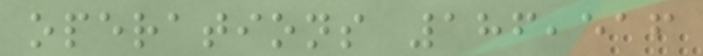operations 186,516
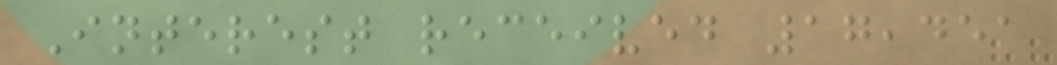Interest received 17,451
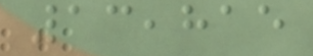13,815
